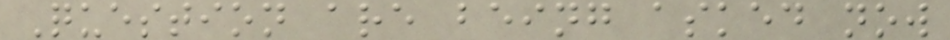Question are being asked now
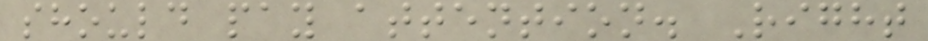should pay attention. Right
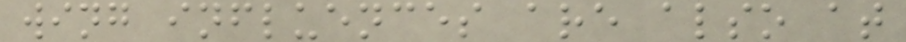wing influences are also at
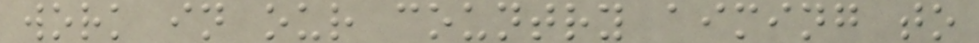work in our country aiming to
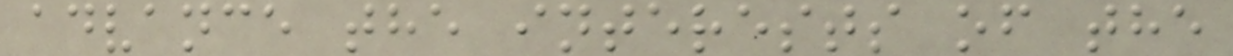advance the interests of the
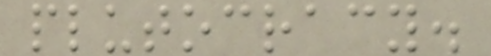plutocracy.
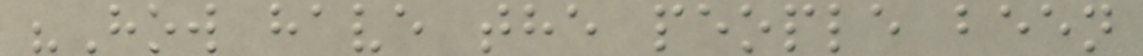"How have the people been
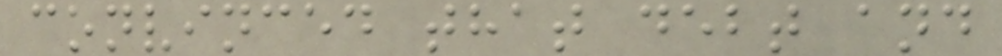convinced that debt and
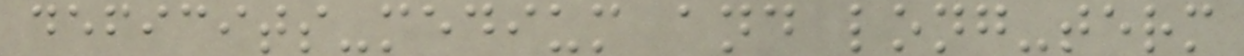deficits-medium and long-term
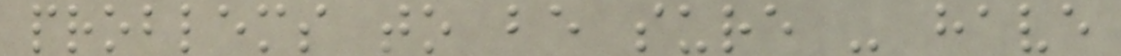problems to be sure - have
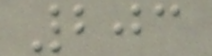203
